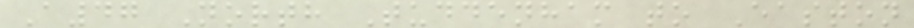A47 North Tuddenham to Easton
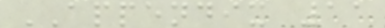APPENDIX 11
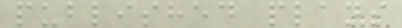published plans
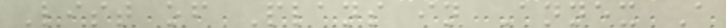List of Plans in Annex A
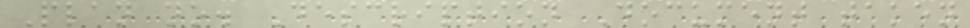Plan no. Description Document taken
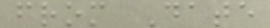from Date
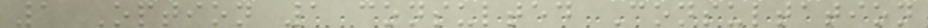1 Option 1 consulted Consultation
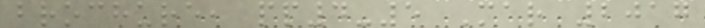brochure, pp4-5 Mar 2017
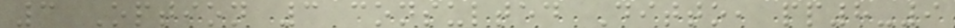3 Option 3 consulted Ditto, pp8-9
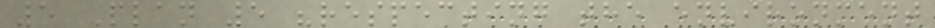5 Plan 5 "respecting the environment
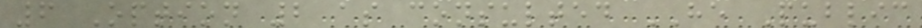6 Option 2 as consulted HE Public
